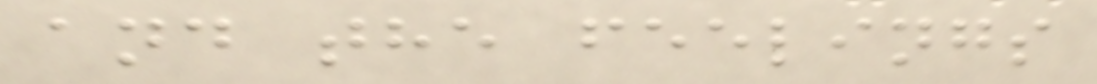and the feelings
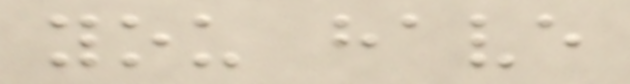you have
